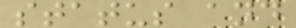status and
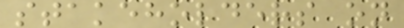stakeholders on
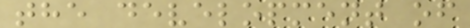the development of
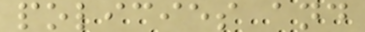policies and
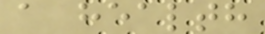a health
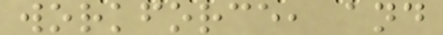workforce, and
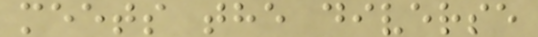meets the diverse
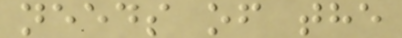needs of the
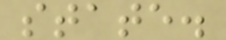state.
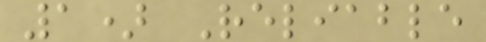1) Reliable
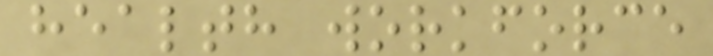health workforce
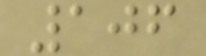106
